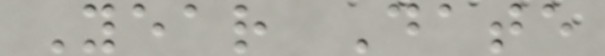Year Date
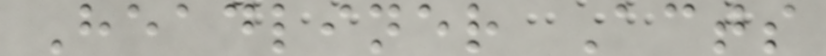Headliner Acts
